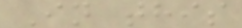In this
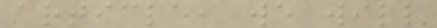article, we will
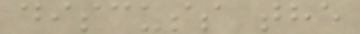discuss the
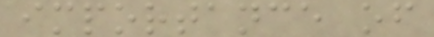importance of
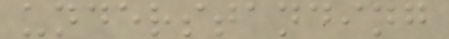understanding
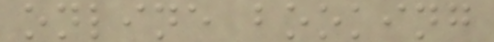online booking
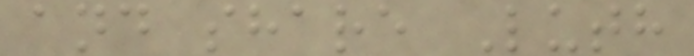and share Luth
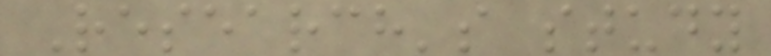Research's study
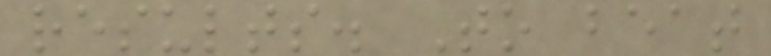results. To beat
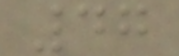47
